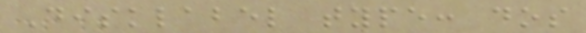Disklabel type: dos
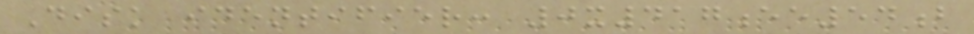Disk identifier: 0x417ee54b
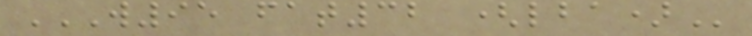W95 FAT32 (LBA)
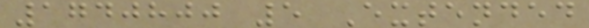1740800 5 Extended
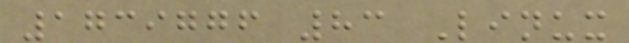1739776 83 Linux
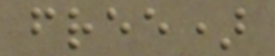free)
